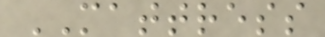MATTRESS
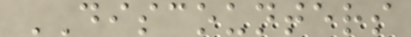DISCOUNTERS
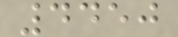4450
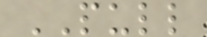PULL
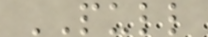PULL
